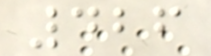426
